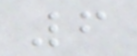6
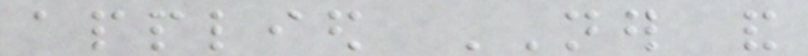applied NER and
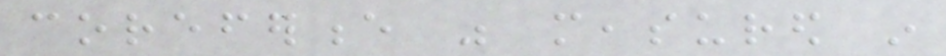coreference was measured in
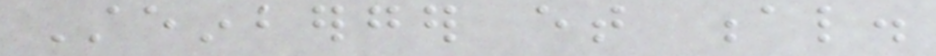Steinberger et al.
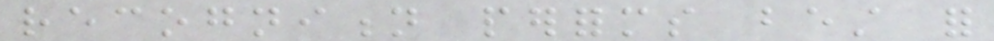recognition performs best for
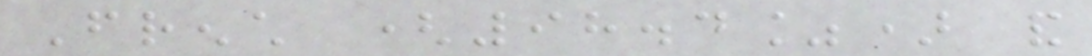French (98.4%) and
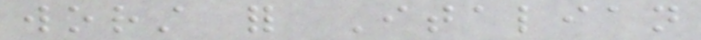worst for Italian
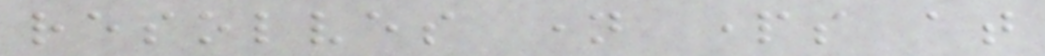resolves name parts at
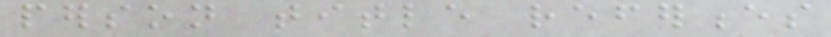person title references
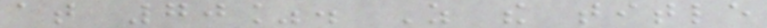at 70%. As the title
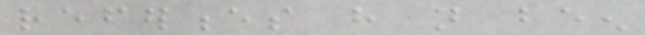references have not been
